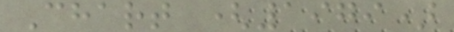Chart (1979)
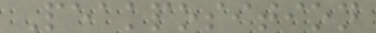Peakposition
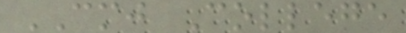CMJ College
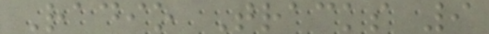Radio Tracks 9
